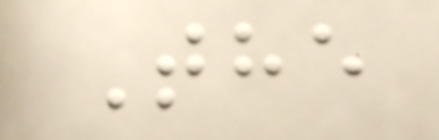The
